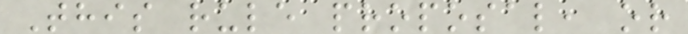This rule proposal, or
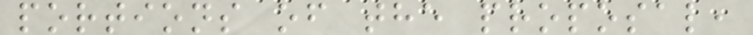portions of the proposal,
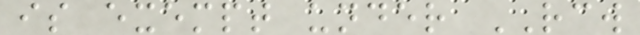is exempt under RCW
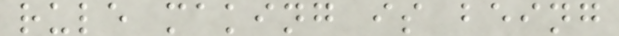rule making is being
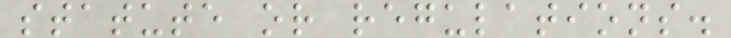statute or regulations.
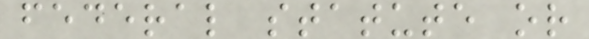federal statute or
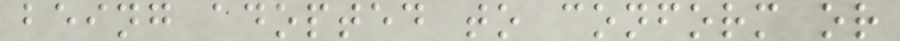being adopted to conform or
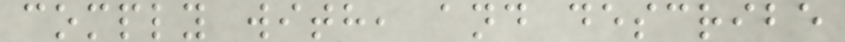comply with, and describe
